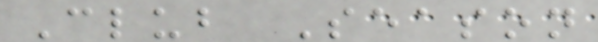Club Season
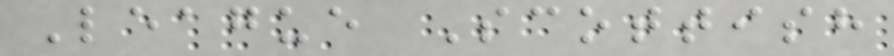League Scottish
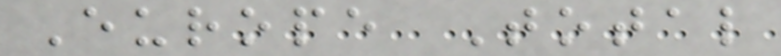Europe Total
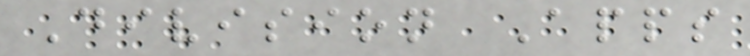Division Apps
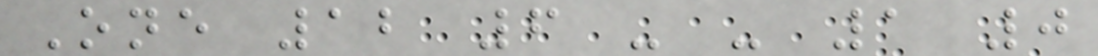One 12 6 - - 1 0
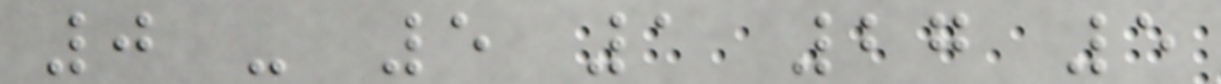0 - 5 1 27 5
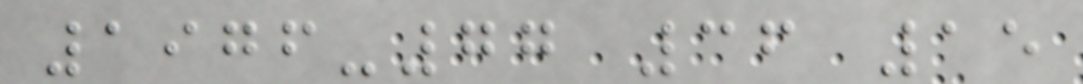1976-77 36 15
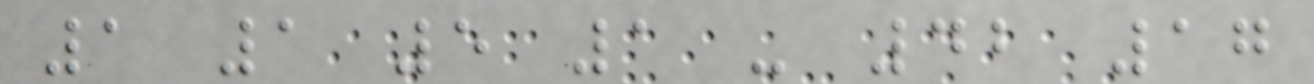1 1 5 1 - 42 17
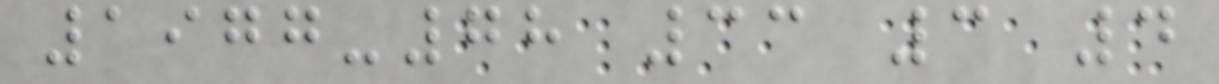1977-78 33 3 4
